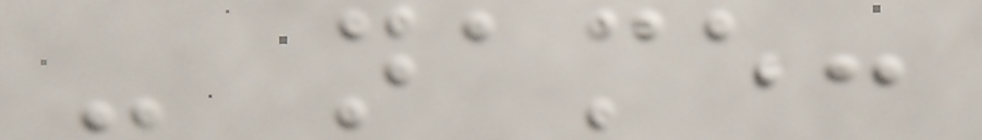- name:
